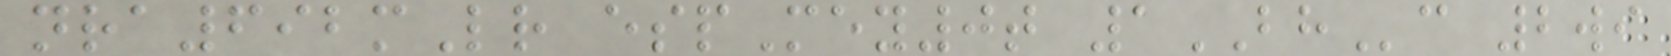nra692mLr espMey0t 1BHc 2wi
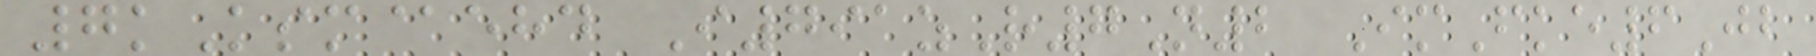7kKsm@ehd I791zR7N2 ImFke6Jb
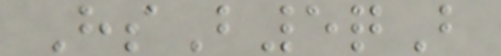HsB5qB
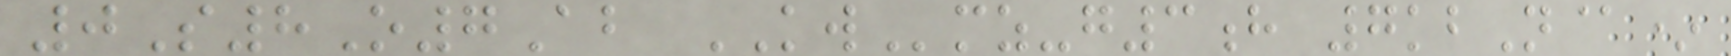0S8O7Ab KWmz-g3h 7kbN@*
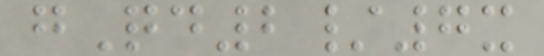gQd2/7x
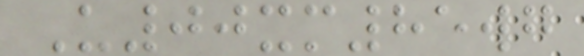U00xm85wg
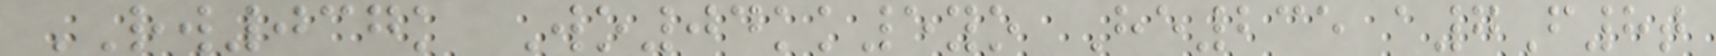RW037k Wo04kk5yo He235 a7F8t
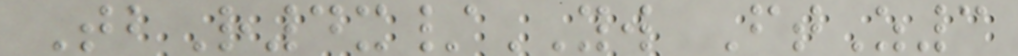TbR4x/YW FtZ3
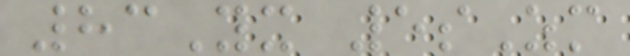83Yx 5sZm
